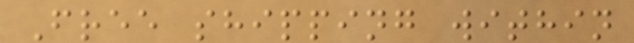Free shipping within
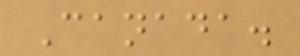Canada.
